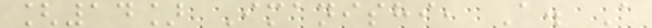[14] Imanishi, A. A
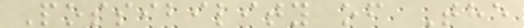Possibility of The
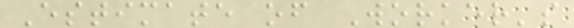Estimate of Worker's
